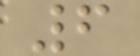6
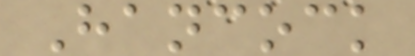Hancock
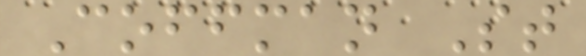Coffman St
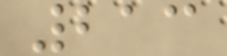213
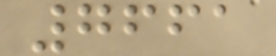7661
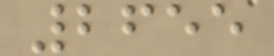2655
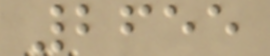2655
